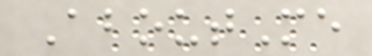AboutMe
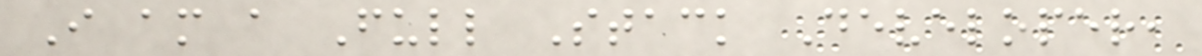I am a Full Stack Developer,
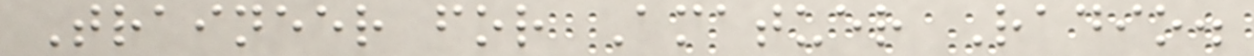Traineer for Amatuer Radio.
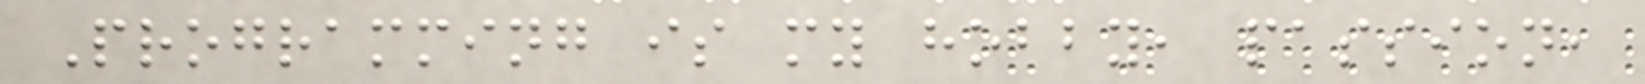Programming is my hobby, passion,
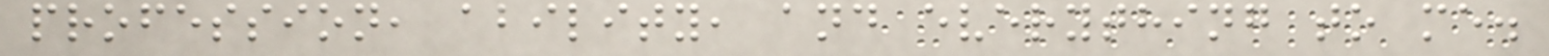profession, ability, and everything to me.
